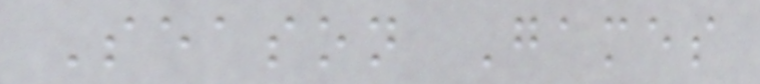Season Games
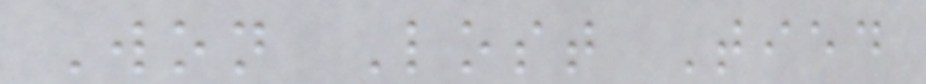Won Lost Tied
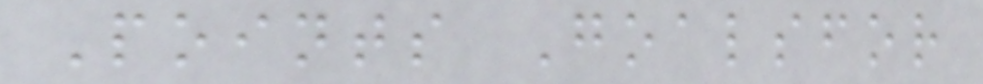Points Goalsfor
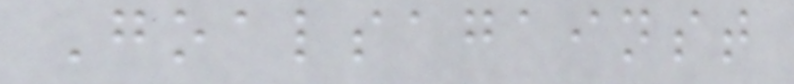Goalsagainst
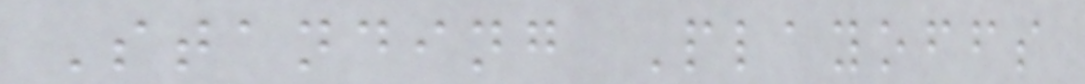Standing Playoffs
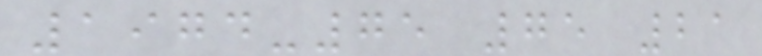1974-75 75 21
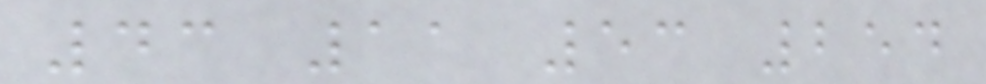43 11 53 254
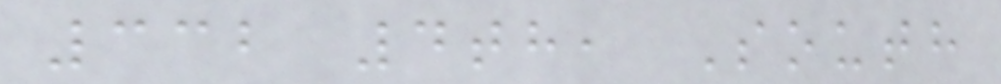332 4th, South
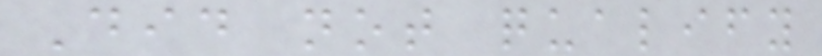Did not qualify
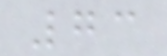73
